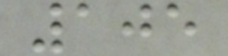105
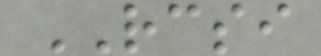RCSI
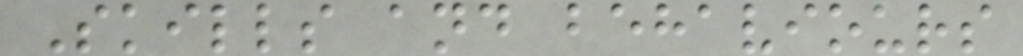Skills and behaviours
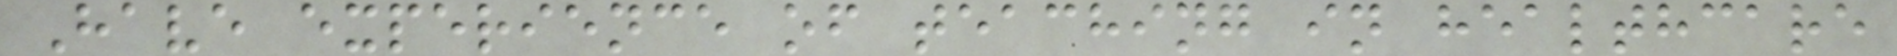Have experience of teaching in healthcare
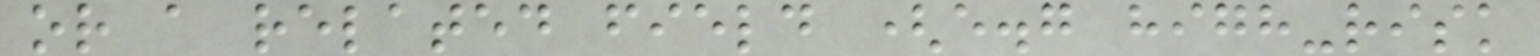or a related field (e.g high-risk
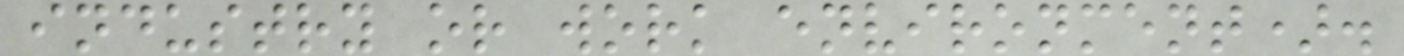industry or work environment).
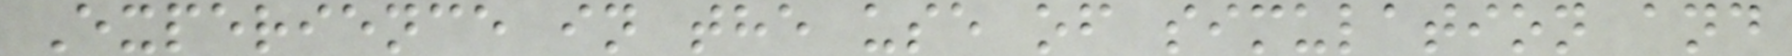Experience in the use of simulation and
